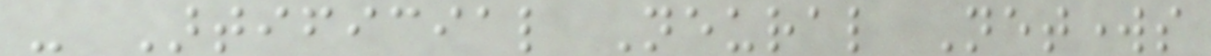- Artificial Neural Networks
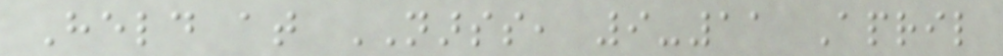Held at NARSS, 9-11 April
